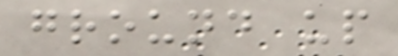ground up
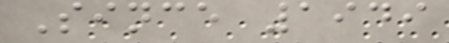Since 1949
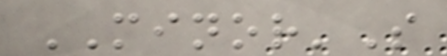MINOR'S
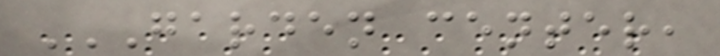GARDEN CENTER,
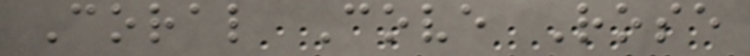Coral Cove Rose
